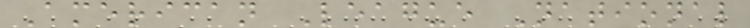American League National
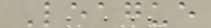League
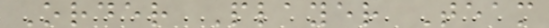Order Player Team
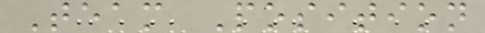Team Position
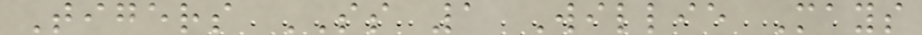Tigers SS 1 Willie Mays
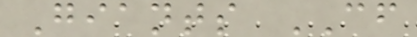Giants CF
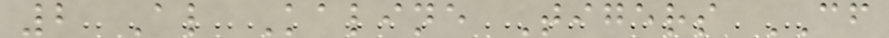2 Al Kaline Tigers CF
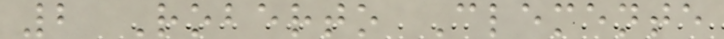2 Roberto Clemente
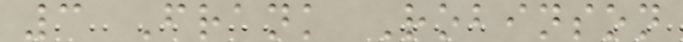3 Frank Robinson
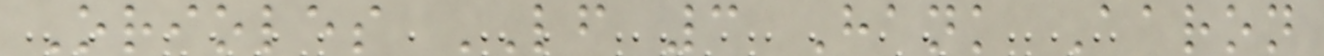Orioles LF 3 Hank Aaron
